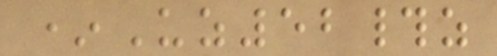*Uz52#z
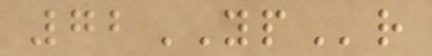72YPr
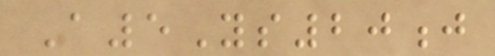A5Ys20j
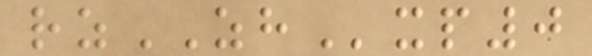rzZHxp0
